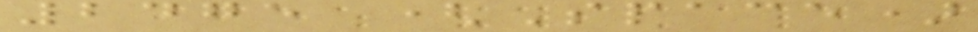2475 (Space)
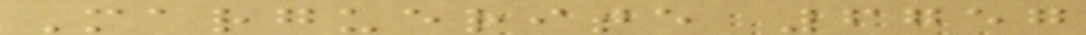Marguerite 6757
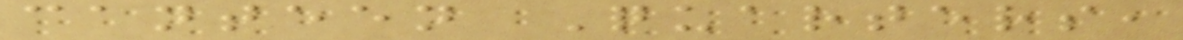canteen Quarters,
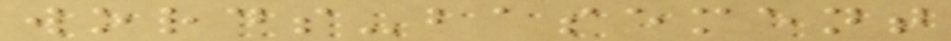words-basement
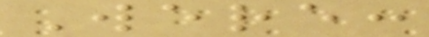Were:
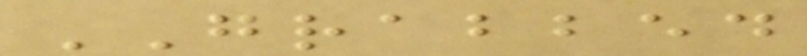GRABBED
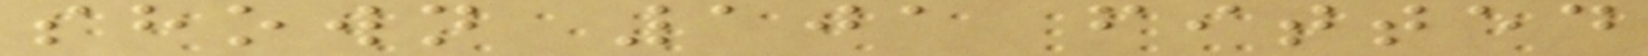shown 101 fitted
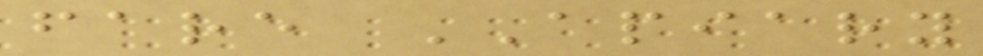fare APIARY
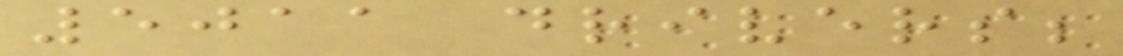5011 drivers;
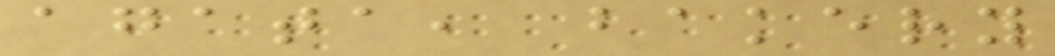agata, bakery
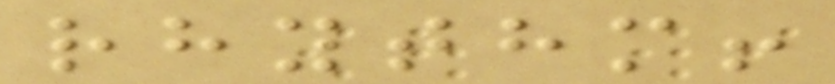rhythm!
